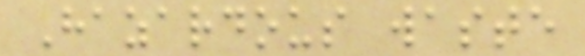Hazardous waste
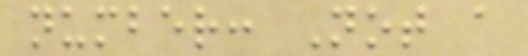number: Not a
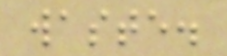waste.
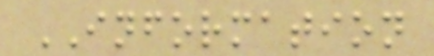INFORMATION
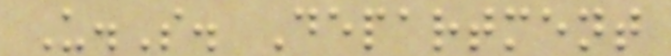U.S. Department
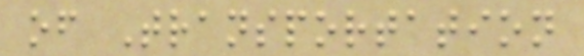of Transportation
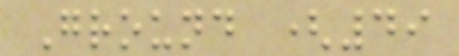Ground (49
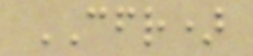CFR)
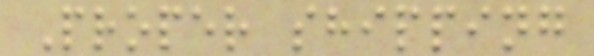Proper shipping
